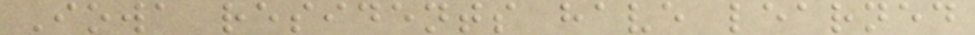Iowa residents have learned
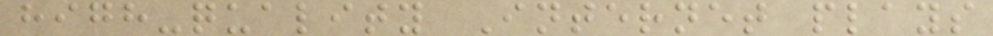high-quality Internet plays
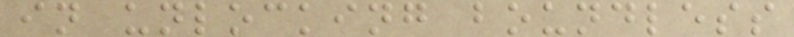in unlocking boundless
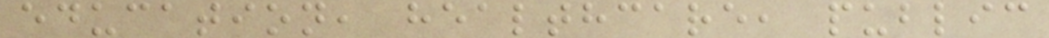education, healthcare, public
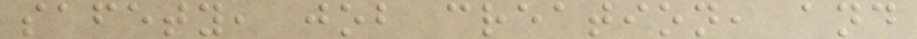safety, job creation, and
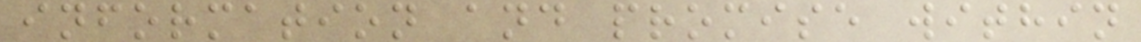information and promise within
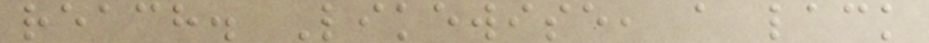reach. Likewise, a lack
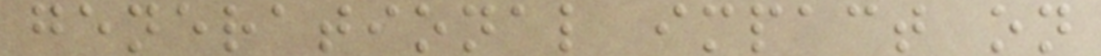generational impact on
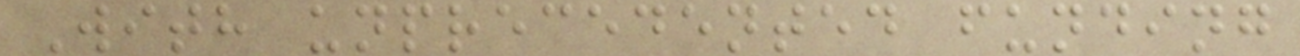With unprecedented funding
